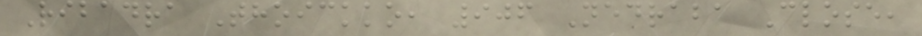Ribadra Thoickko, 906 Nedraba Close,
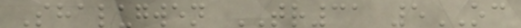Shalugwen TR31 5OC
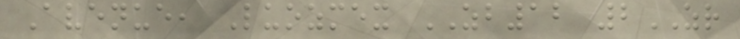Avenue, Luozmex ZB12 2ZR
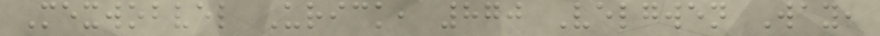Mexwobvel Urick, 870 Velgwen Way,
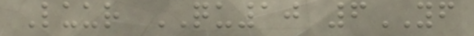Luur QU10 6YF
